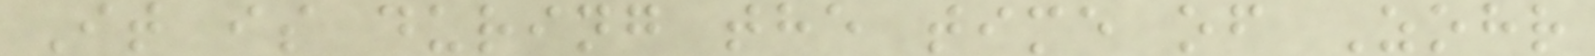It is during the time of Zohr
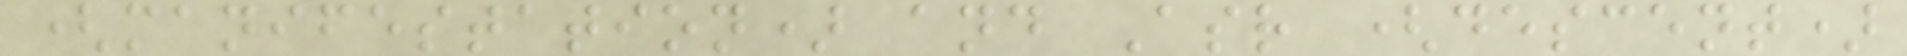(manifestation) and Asr (descent)
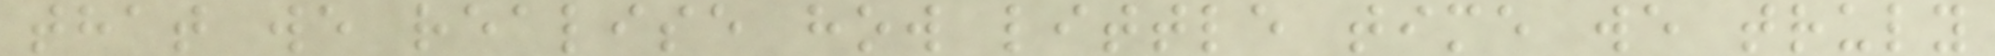that we realise how little time we truly
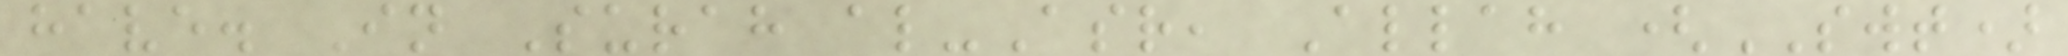have. In Surah al-Asr, Allah (SWT)
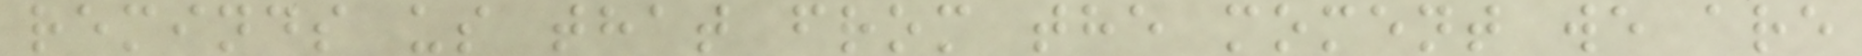reminds us that from the moment we are
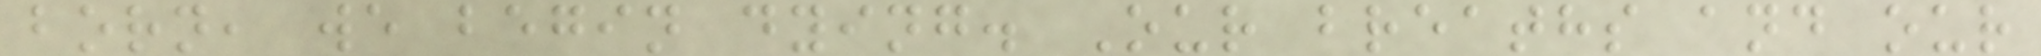born, we begin dying. Our breaths and our
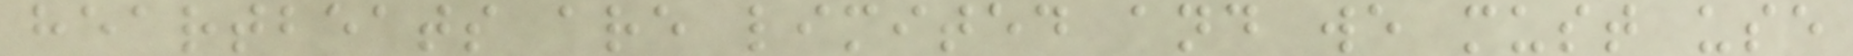heartbeats are limited and we must use
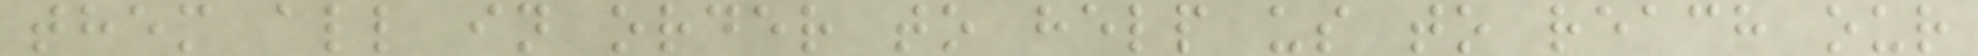them all in order to help us to reach our
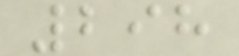298
